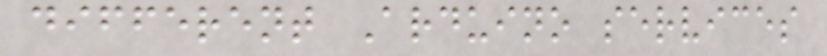different Arduino services
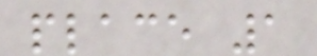place 1
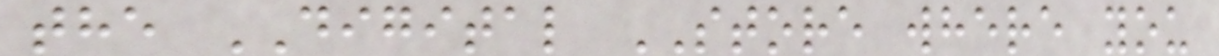the DIGITAL STORE where you
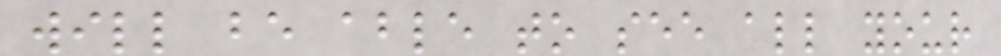will be able to see all your
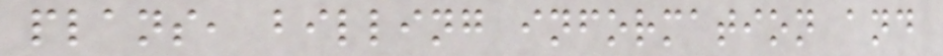plans, billing information and
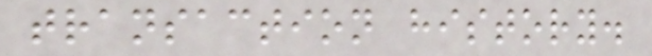transaction history.
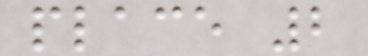place 2
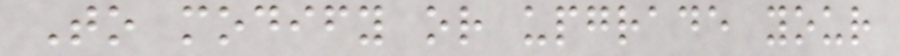To modify or upgrade your
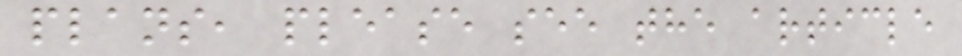plans, please see the article
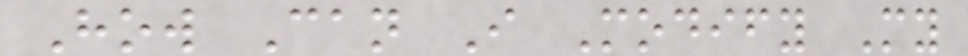How Can I Modify My
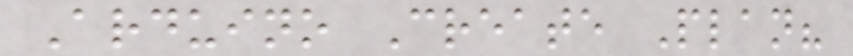Arduino Create Plan?
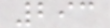293
